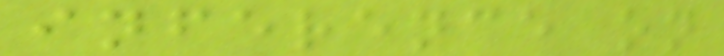inference on
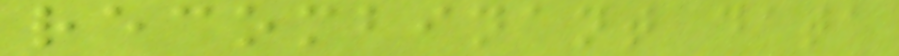recombinant data
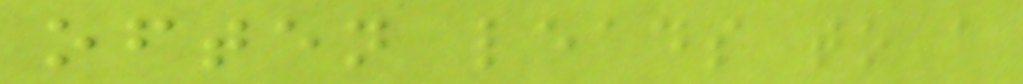often leads to a
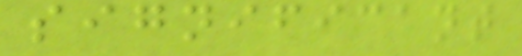significant
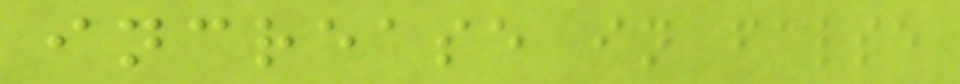increase in false
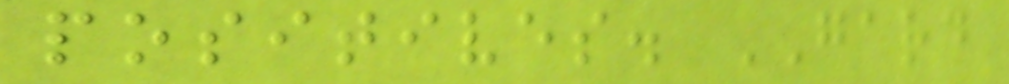positives. GARD
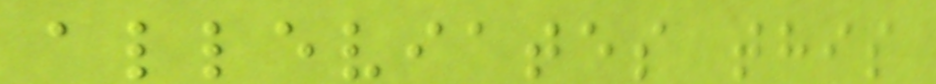alleviates this
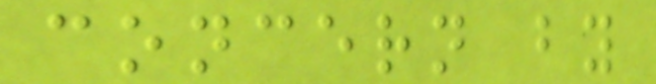concern by
